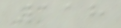118
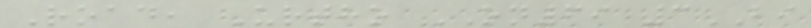Road, Urtho ON69 3BI
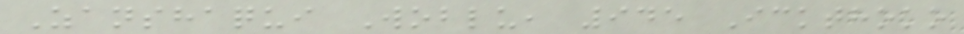Zanshaqui Woblu, 945 Ickthoko
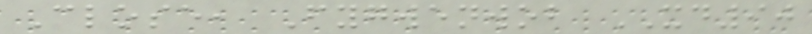Close, Fygwenwob XD90
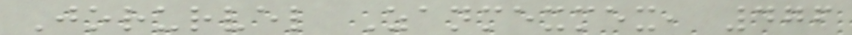Jorurvel Zanmexmex, 476
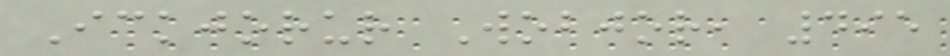Ickjorur Wobjor, 495
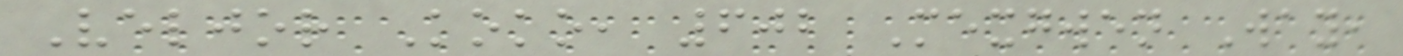Veljor Koko, 602 Mexgwen Way,
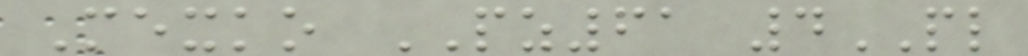Mexko PZ61 4PL
